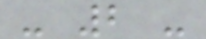- 2 -
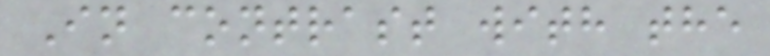In contrast with the
